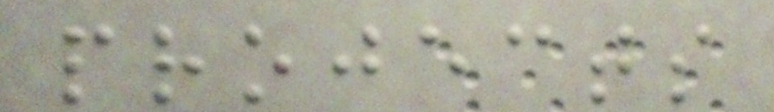projects
